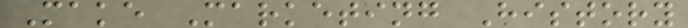Make Marketing History
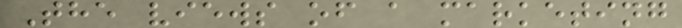The views of a marketing
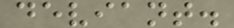deviant.
